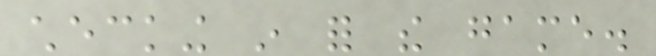checking in for the game.
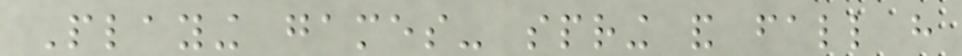Playing games- spring and fall have
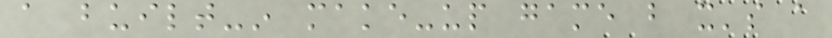a built-in make-up game but it's a
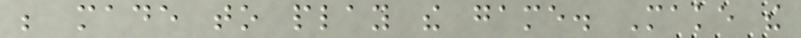be made to play the game. Make the
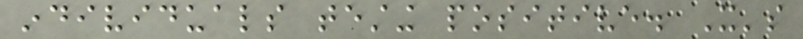individuals testing positive. It's
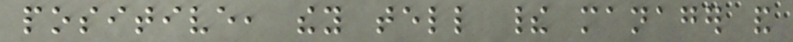positive, they tell their manager and
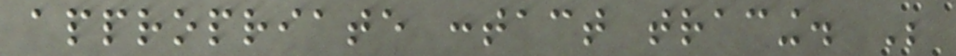appropriate contact tracing. Be
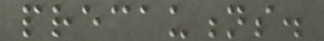precautions.
